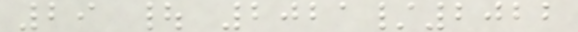29 | 2021/2022
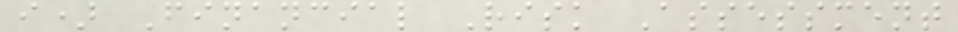i) Financial Risk Assessment
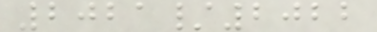2021/2022
